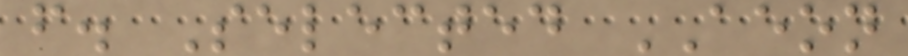f. Selected AEON
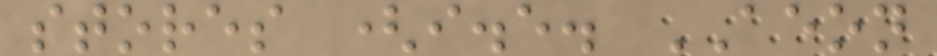stores (i.e. AEON
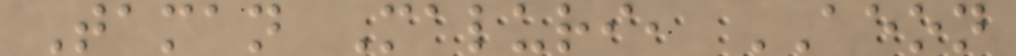Taman Maluri, AEON
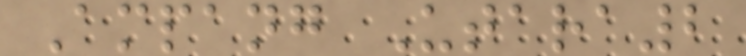Ampang Utara2
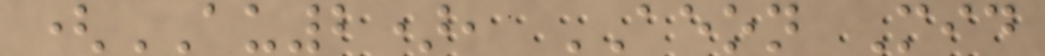(AU2), AEON Mid
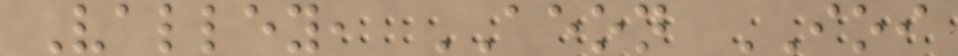Valley, AEON IOI
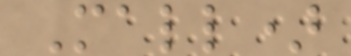Mall)
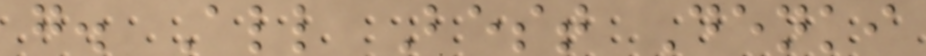g. All Best Denki
